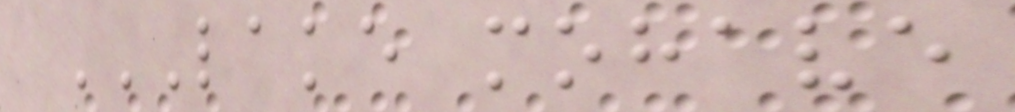LAKE MOHAVE
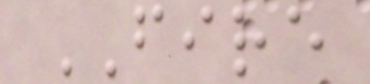FIRE
